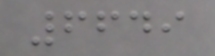6649
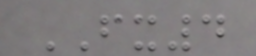FX4
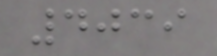4039
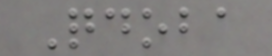Qdoba
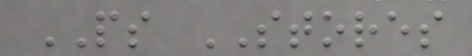PS STORES
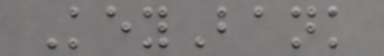KeyBank
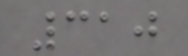310
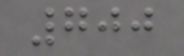700
